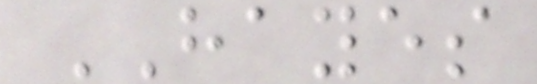HAYES
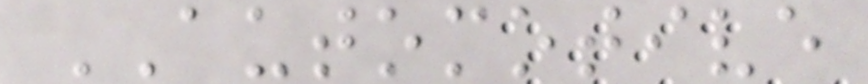AUTOMOTIVE
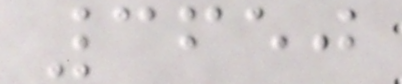3650
